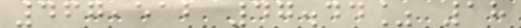467,512 47.44% 18
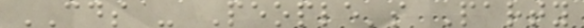CDS - People's Party
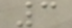3
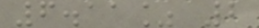6.11% 2
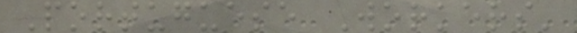Portuguese Workers'
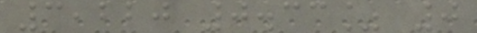3,220 0.33% 0
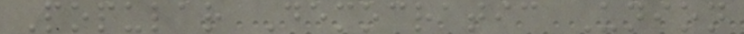Popular Democratic Union
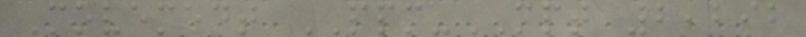Movement PPM-MPT 2,292
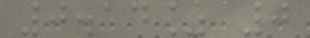0.14% 0
